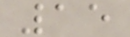15
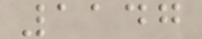1147
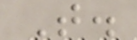T.
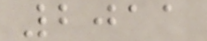2011
